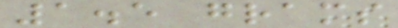1.5 grams
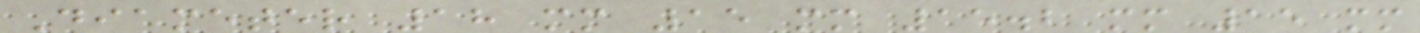Diameter 18 mm 15 mm 15.2 mm 15 mm
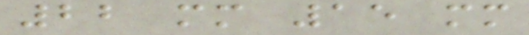22 mm 15 mm
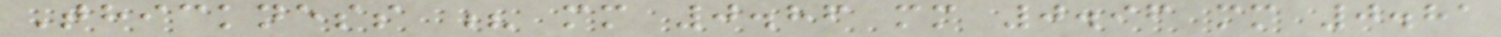Thickness ? mm 0.86 mm 0.96 mm 0.81
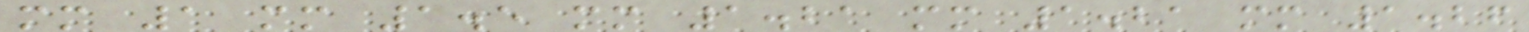mm 1 mm 1.5 mm 1.21 mm 1.21 mm 1.26
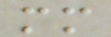mm
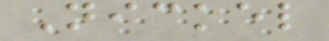Nickel
